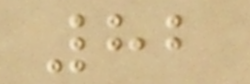82
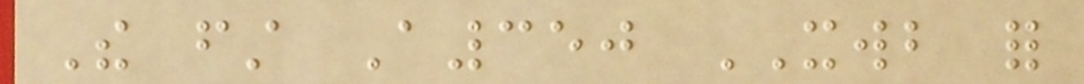The first A350 XWB for
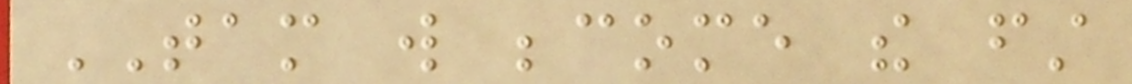TAM will become the first
